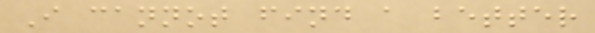I cannot find a better
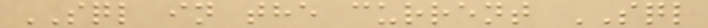SQL in the current SQL
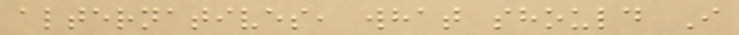alternatives, what should I
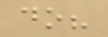do?
